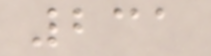231
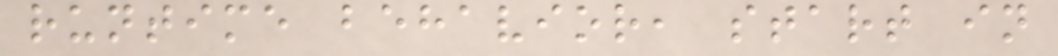runtime behavior, start in
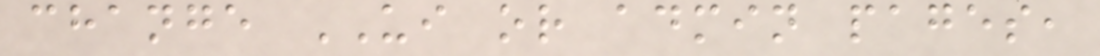change UI or admin pages,
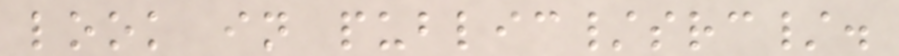look in public/src/.
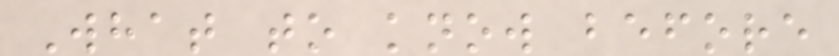What to know before
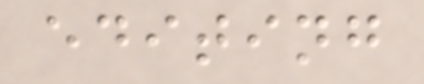editing
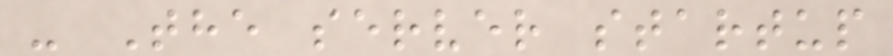- The server startup
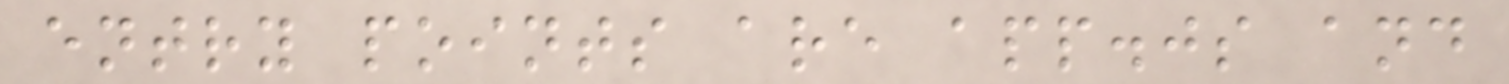entry points are app.js and
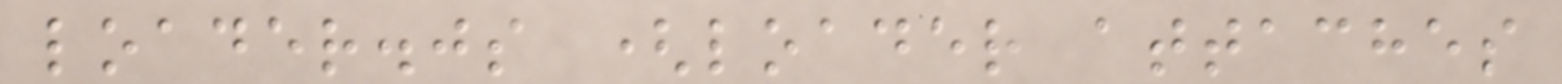loader.js (loader attaches
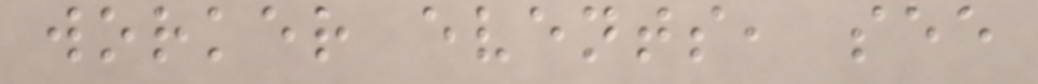worker events, see
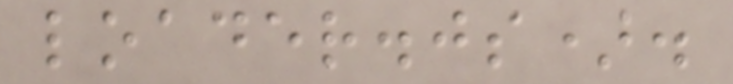loader.js).
